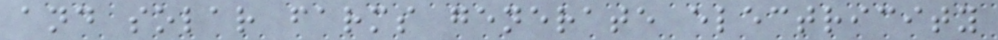and solar farms generate electricity
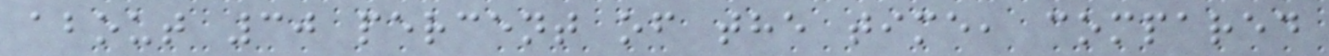about 30 percent of the time, compared
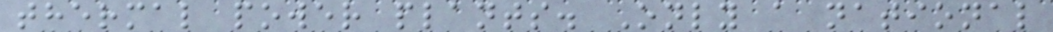thermal power plants. Only a national
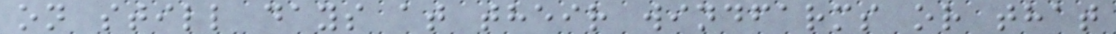on still days at their windfarms or that
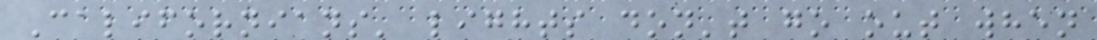Californians' lights don't go out when
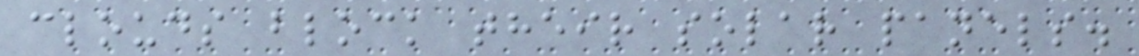clouds block their solar panels.
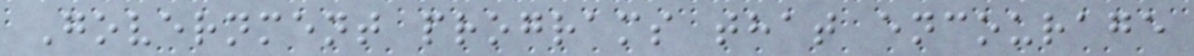Government programs that encourage
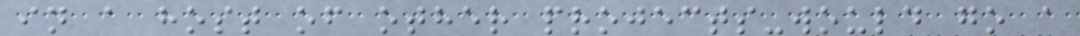in a host of other projects-would go a
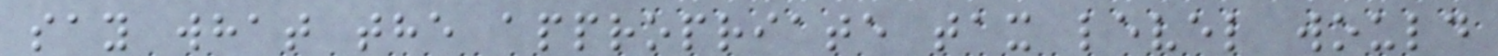say what the appropriate tax level would
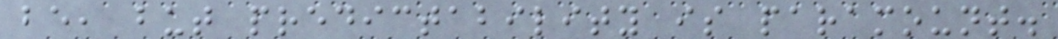be, but predictability is paramount.
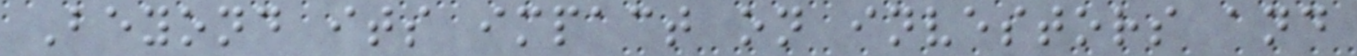Beyond its impact on investors and
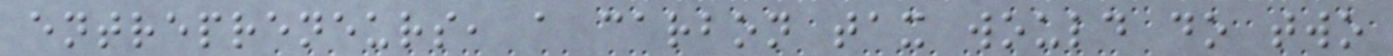entrepreneurs, a carbon tax would do two
